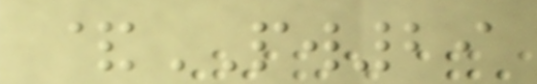&PW29
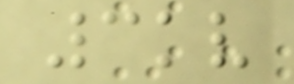3kv
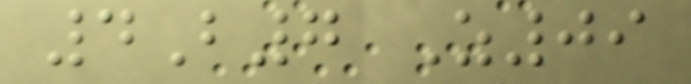4B7 Z09
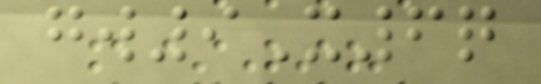gw9X6q
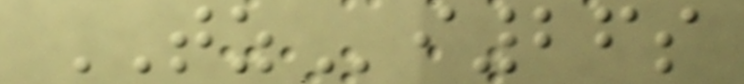TZi26s
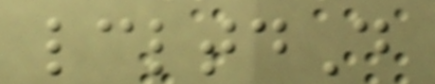lcltdD
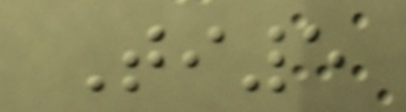Ti5
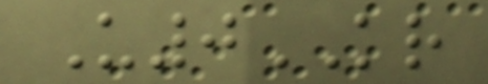U0KR
